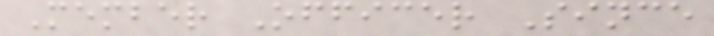Member Officer Since
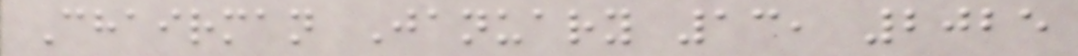Chairman January 13, 2025
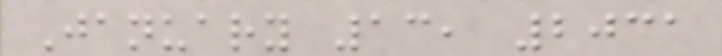January 13, 2031
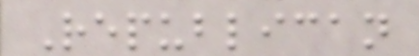Republican
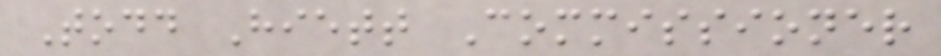Todd Hiett Commissioner
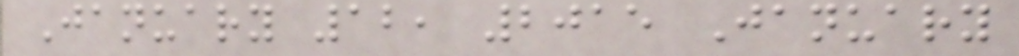January 12, 2015 January
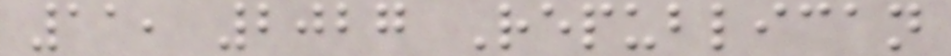11, 2027 Republican
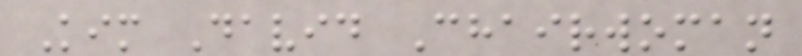Kim David Chairwoman
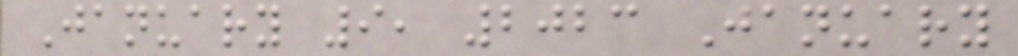January 9, 2023 January
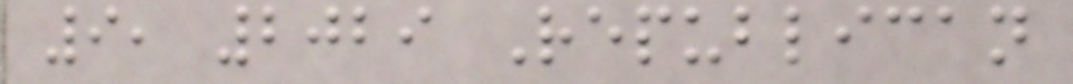9, 2029 Republican
